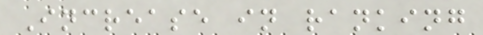Increase in ranking
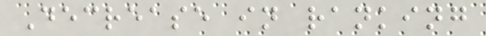Decrease in ranking
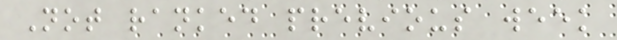Not ranked previous week
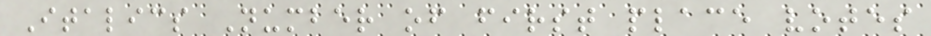Italics Number of first place votes
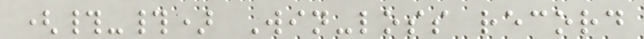(#-#) Win-loss record
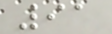91
